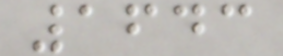1643
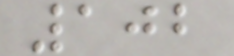102
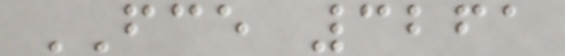FCE 3261
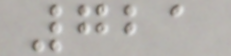721
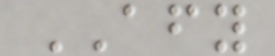AFY
